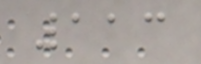113
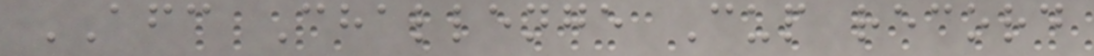AFC Challenge Cup record
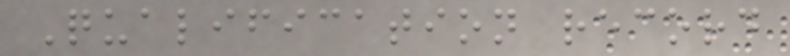Qualification record
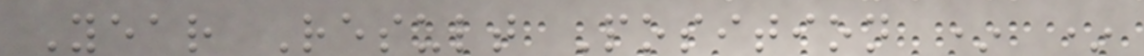Year Result Position * *
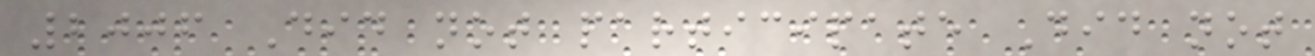2006 Did not participate Did not
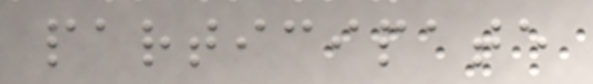participate
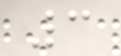3
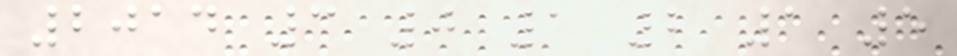2014 3 0 1 2 1 5
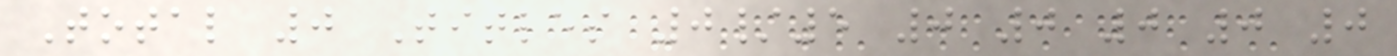Total 0 Titles 0/5 0 0 0 0 0
